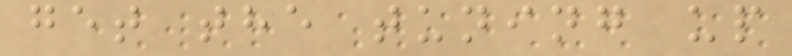get the tuning up
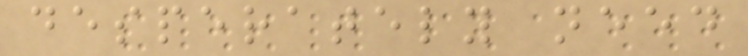desperately need
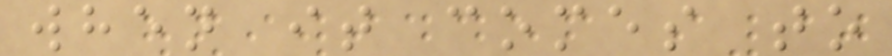when it comes to
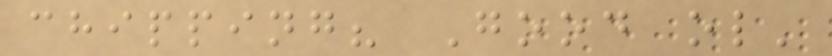chipping? Good ol'
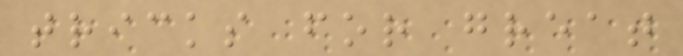tricks for great
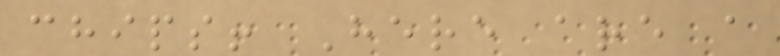chips! Here are a
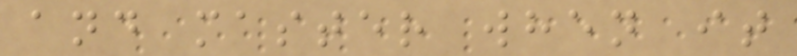and master when it
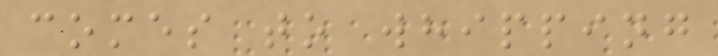comes to whipping
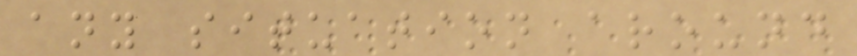any situation around
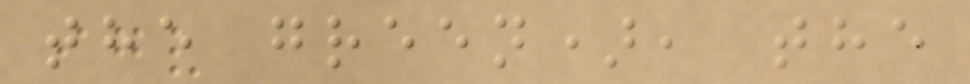the green), the
